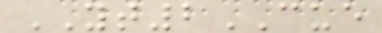YT2CUE
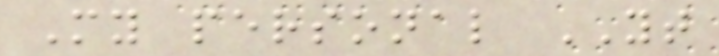My personal YT
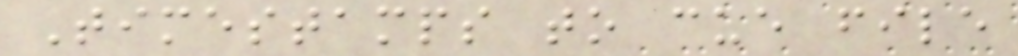Timestamps to cue file
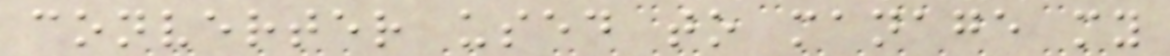converter used to manage my
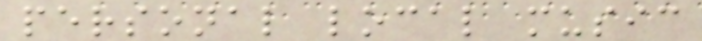personal local music
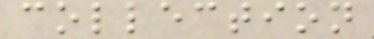collection
